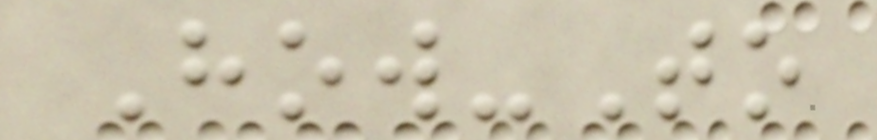How-To
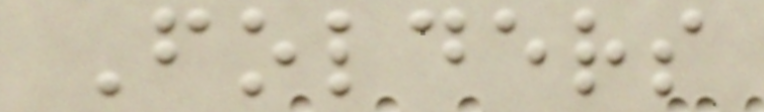Folders
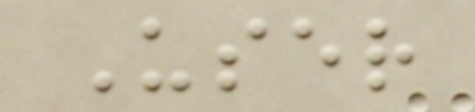User
